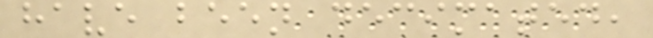have been decimated,
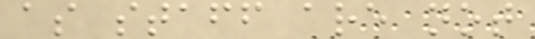as staff are not
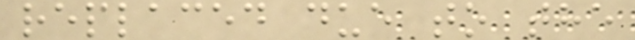replaced due to the
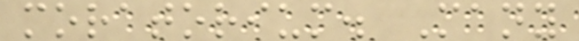moratorium. Many
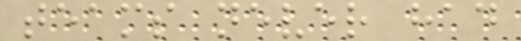teams never had
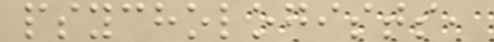psychologists,
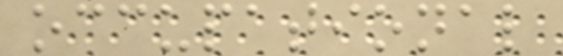occupational
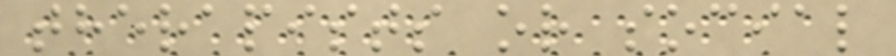therapists or social
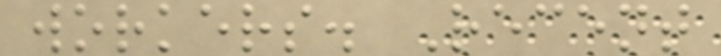workers. Recent
